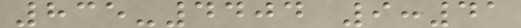835-4404 9:41
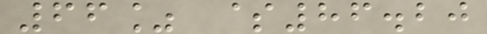66% $86.20
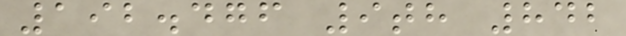192.476 9th 842
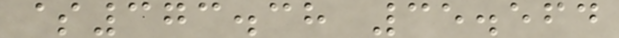$373.38 35.564
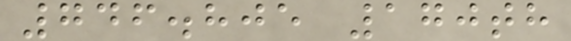746.805 170th
